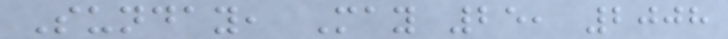Sunday, May 25, 2008
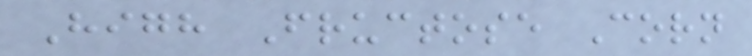High Fructose Corn
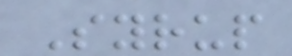Syrup
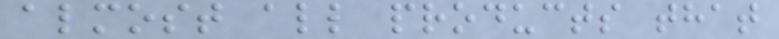almost all products that
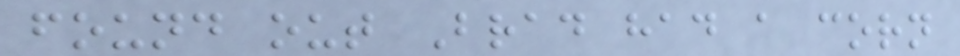found out Brad had a corn
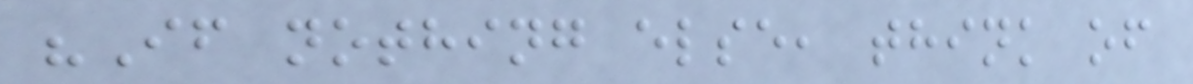"If nothing else, think of
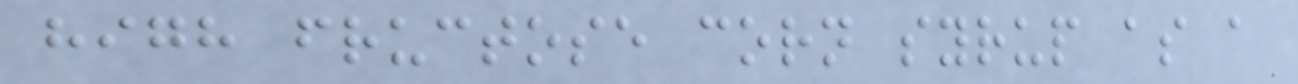high fructose corn syrup as a
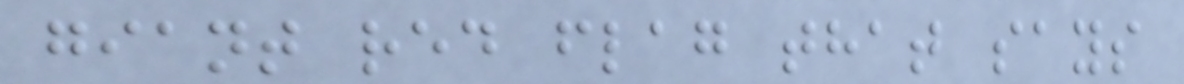giant red flag that says
